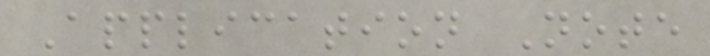Application Note
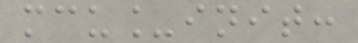mcu_init:
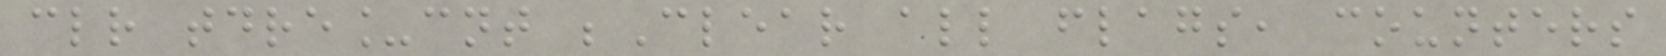clr tdre_cnt ;Clear all flags, counters
